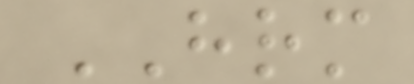HRM
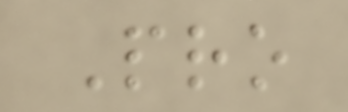Pro
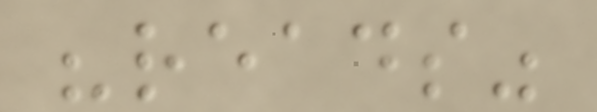"reads"
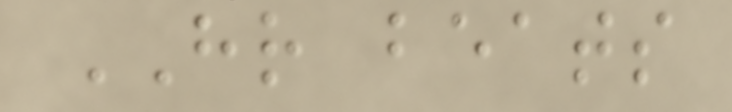HR beats
